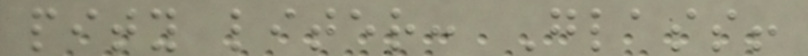pity liter: Glass!
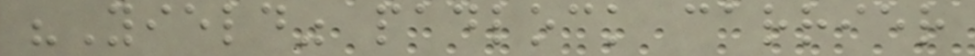"Yield" padlock carrier
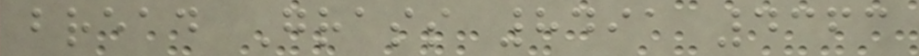bread Grass 8491 4363
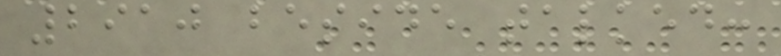2910 beside talked:
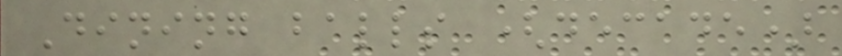Dining balls (decade)
